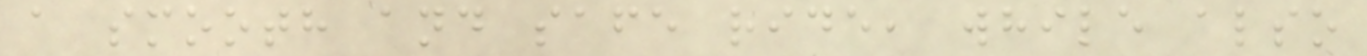a smooth and safe ride, while also
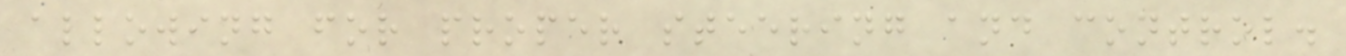allowing for proper steering and control.
